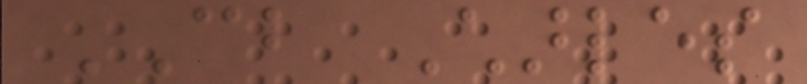CB Charles
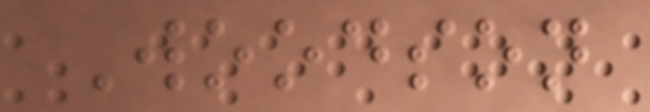Woodson
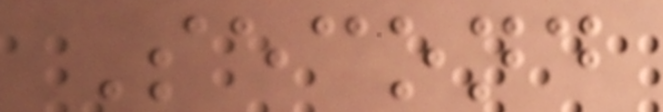Second
